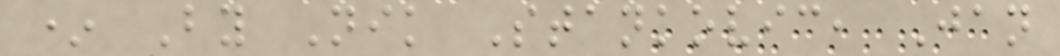* By Nik Stankovic, Jan
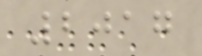2017
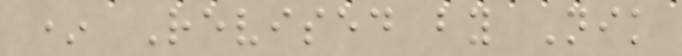* Revised by Nik
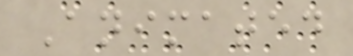Animated
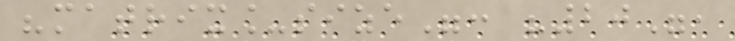"matrix_size": "20",
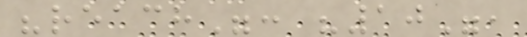"reach": "10",
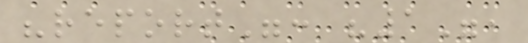"report": "1",
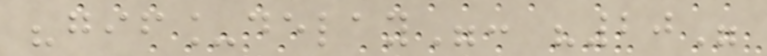"gif_delay": "20"
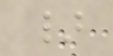}
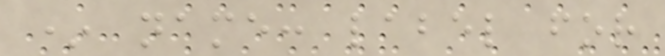* name: label for
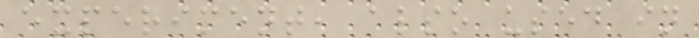experiment, also used in
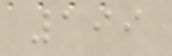199
